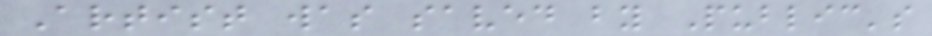Artist was saved by Public's
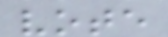vote
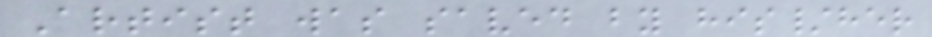Artist was saved by his/her
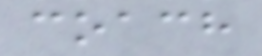coach
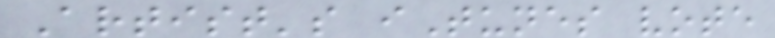Artist's iTunes vote
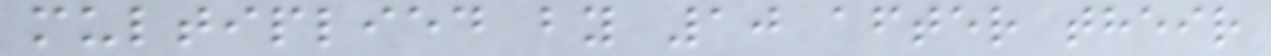multiplied by 10 after their
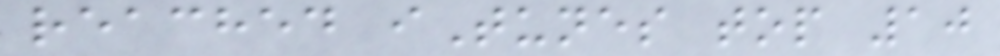reached iTunes top 10
